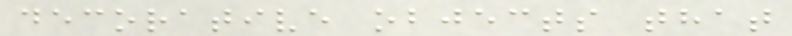decorative objects that
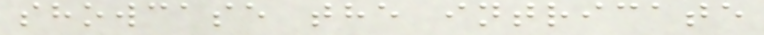showcase the intricate
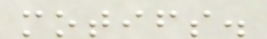motifs.
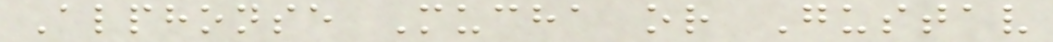Alphonse Mucha or Gustav
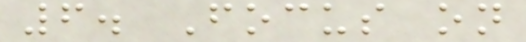6. Focus on
